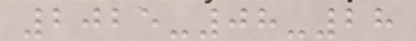2025-08-28
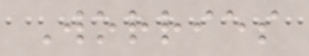Worries
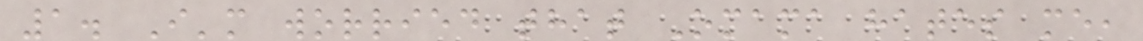1. I'm worried that Omama hates me,
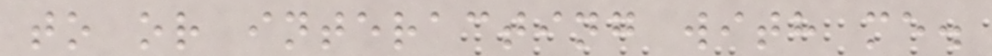to or interacting with me.
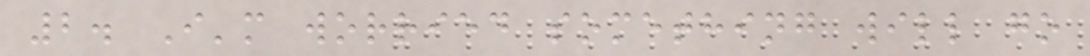2. I'm worried something will go
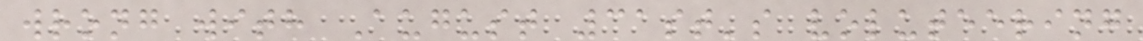wrong with August 31st's voluteering
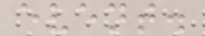event.
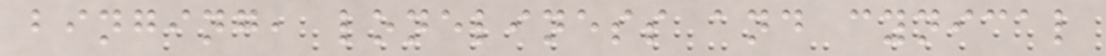binging, loneliness and cynical
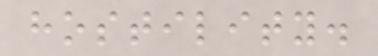hostility.
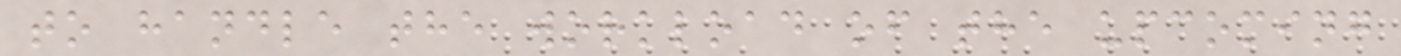to handle the workload of the upcoming
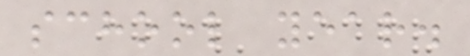school year.
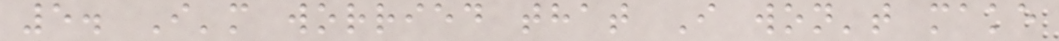5. I'm worried that I won't make
